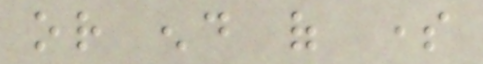or end of some
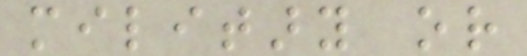military or
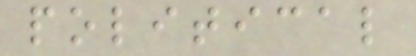political
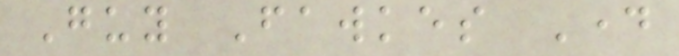Guy Fawkes Day
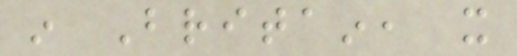in Britain, it
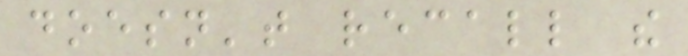doesn't recall the
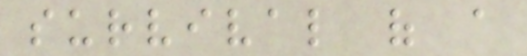survival of a
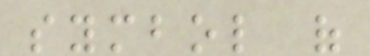symbol of
